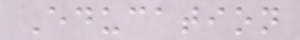Education
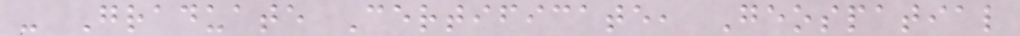- Graduate Certificate, Geospatial
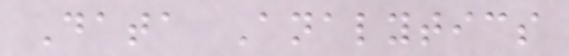Data Analytics
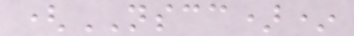(NSCC)*
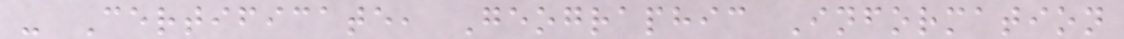- Certificate, Geographic Information
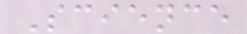Science
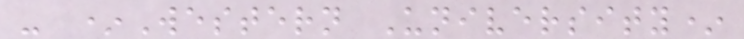- *Western University*
